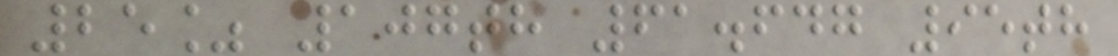25% 107th 61.647 95th
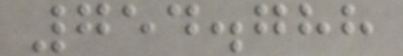754.788
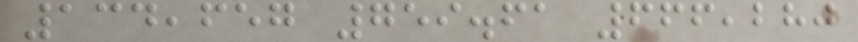134,657 759.61 666,280
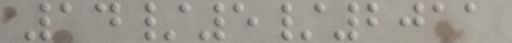14/5/2011
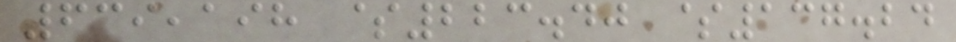639,198 $223.40 $137.24
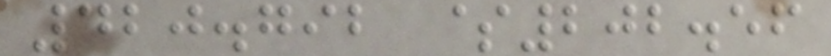420.792 $202.56
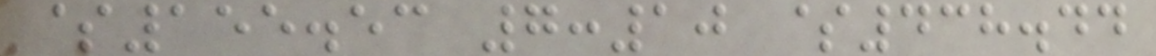$155.53 7:10 $438.44
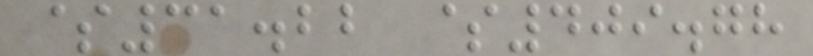$31.22 $409.78
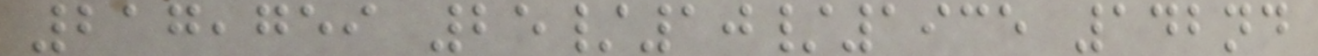217,759 25/10/1935 142nd
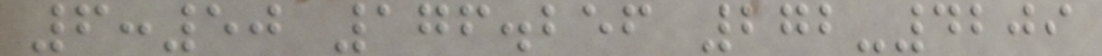6:50 176.256 272-4209
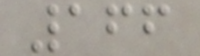166
